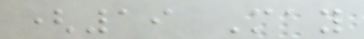(19 May
